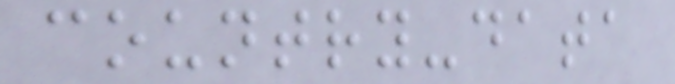country-data
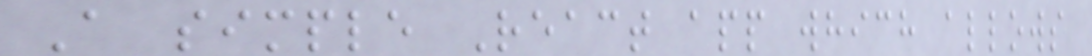A simple React app which allows
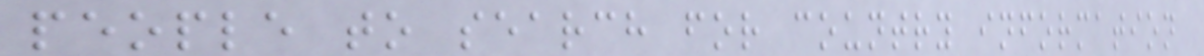people to search for country information
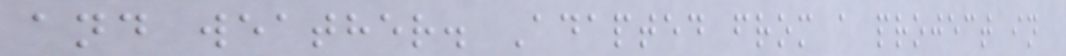and weather. Adapted from a project in
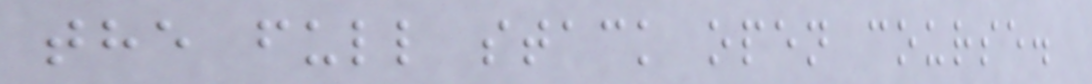the full stack open course.
